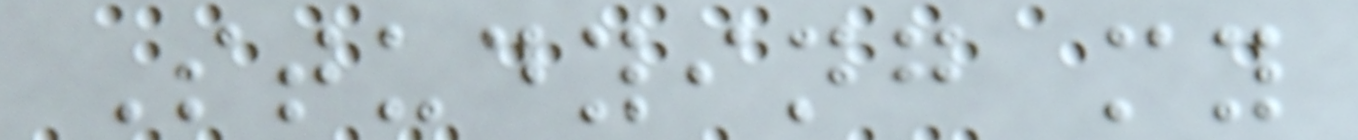Studying my
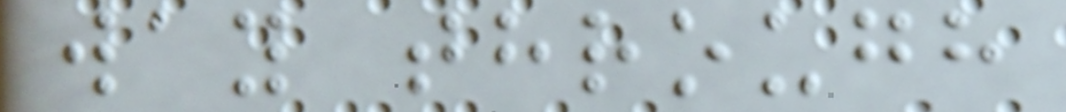way through
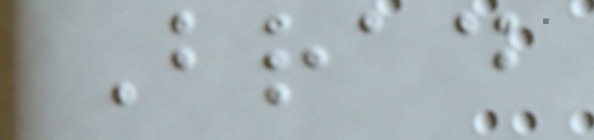Brad
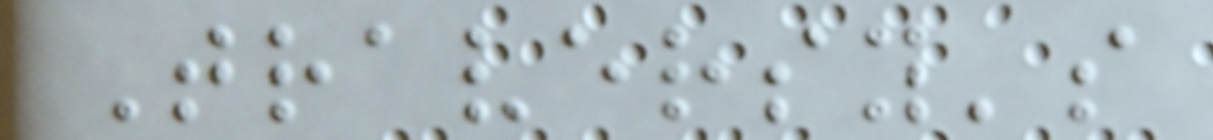Traversy's
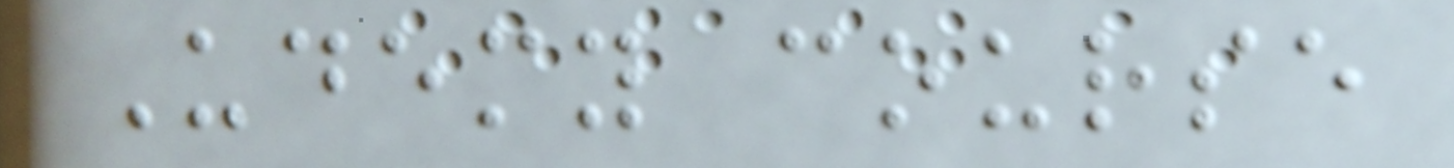Udemy course
